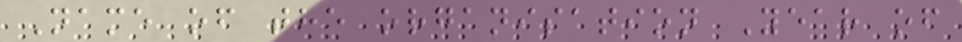Name of the organisation Year of
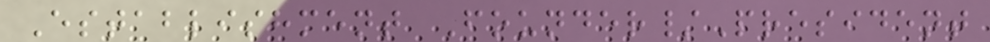Establishment Founder/President
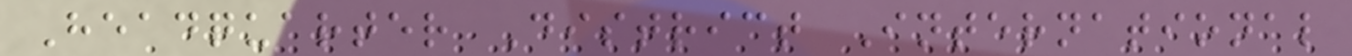Headquarter District International
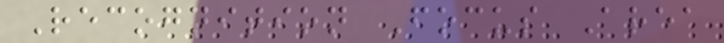Recognition Focus Area
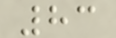83
